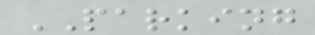PARKING
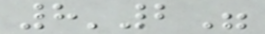8'2"
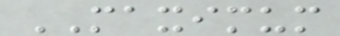MAXIMUM
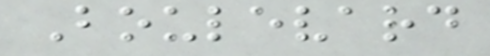Boulevard
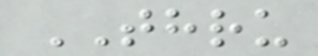THRU
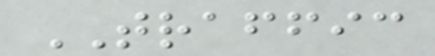TRAFFIC
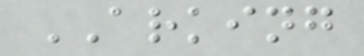ARKING
